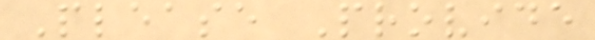Please Provide
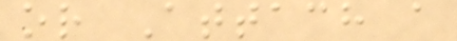or Attach a
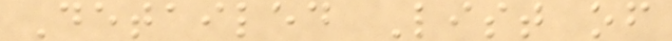Detailed List of
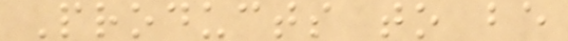Products to be
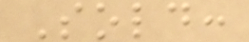Sold:
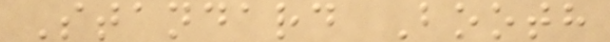Standard Booth
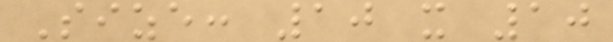Size: 10 x 10
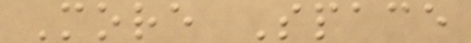More Space
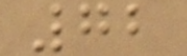72
